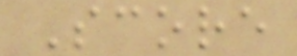Score
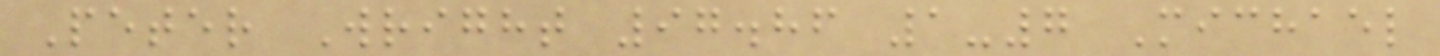Peter Wright 97.86 1-7 Michael
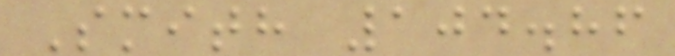Smith 104.86
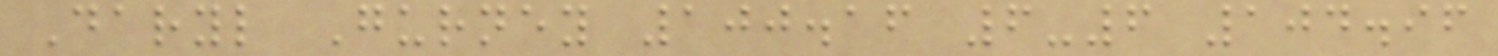Daryl Gurney 100.16 6-6 104.96
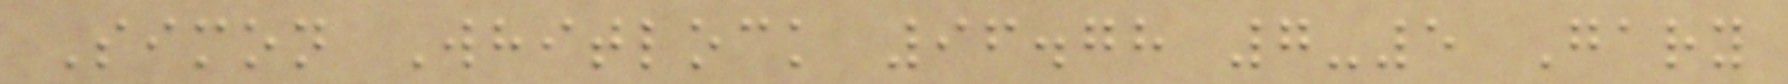Simon Whitlock 96.78 7-5 Gary
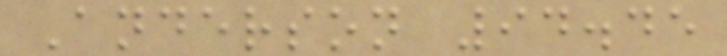Anderson 94.45
